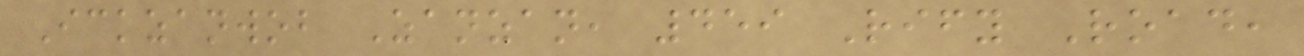Ickzanwob Zanzan, 459 Rify Road,
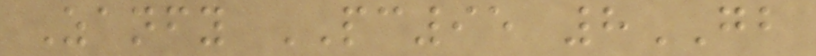Zanfy PC95 8GB
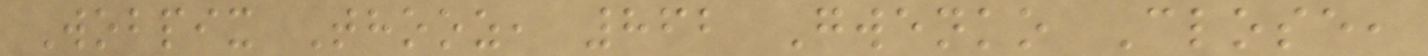Wobpix Thooz, 862 Gwenko Close,
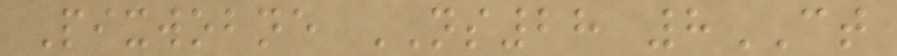Pixwobne NS28 8CT
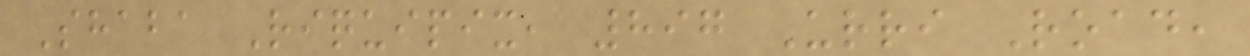Shaba Riquipix, 897 Urri Road,
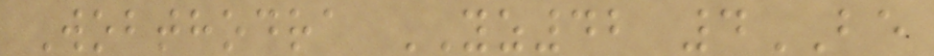Wobthodra YZ42 4BE
